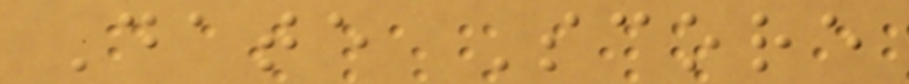Date Score
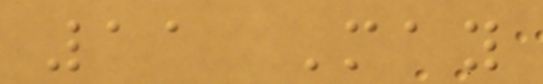11 May
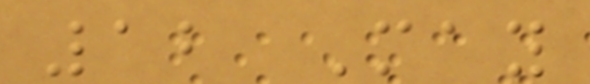12 May
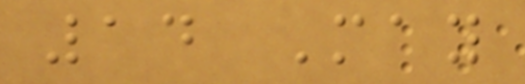14 May
